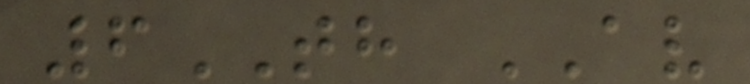6TH AV
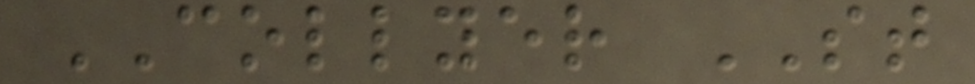COLLYER ST
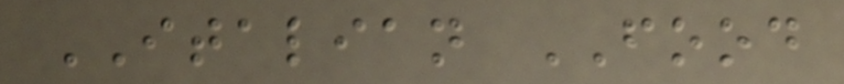ITALIAN FOOD
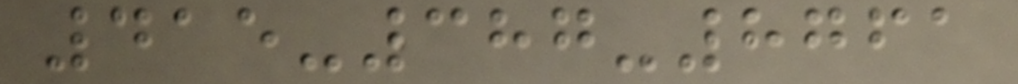415-387-8761
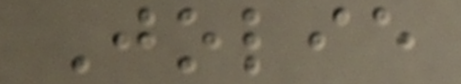Jolie
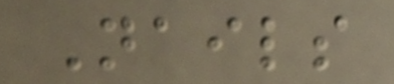Nails
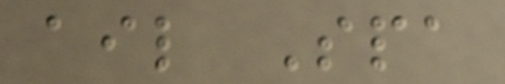ail Spa
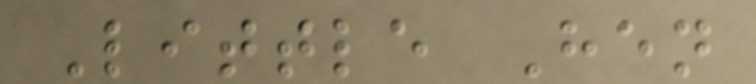Little Hen
